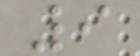9
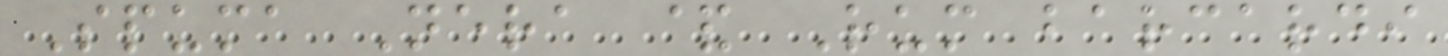Spuma Nera & Rum barcardi
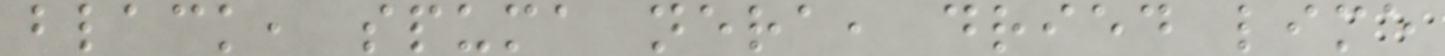black, spuma nera, dried lime
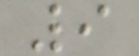9
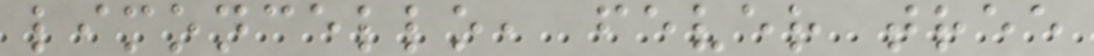limoncello, fever tree
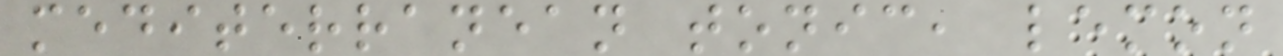mediterranean tonic, lemon
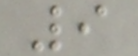9
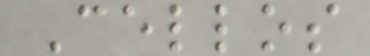Cellos
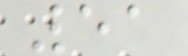51
